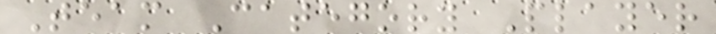Team Category Player
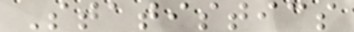Statistics
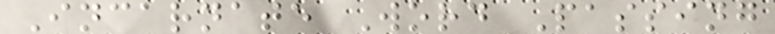Incarnate Word Passing
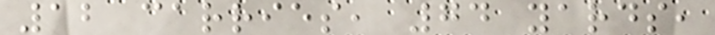12 carries, 74 yards,
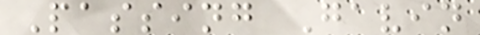Passing Gavin
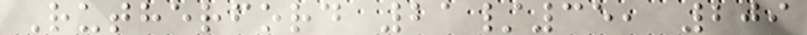Rutherford 21/35, 209
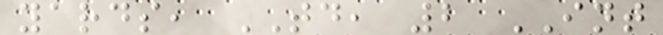yards, TD, 2 INT
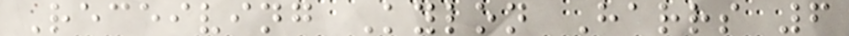Receiving Kylon Harrs 6
